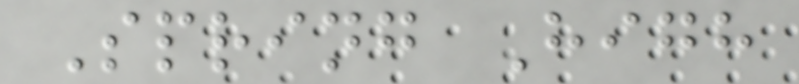Spring High
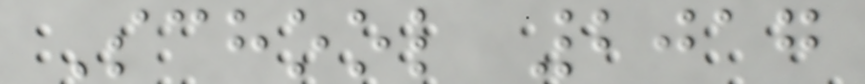School 2017
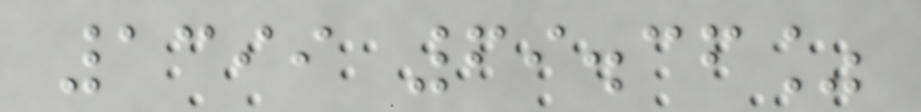1399 69.36%
